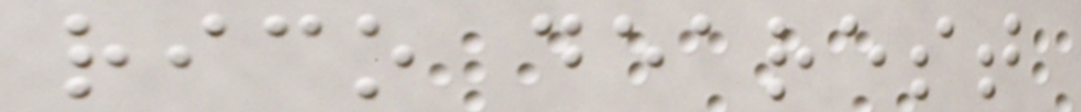rico dearest
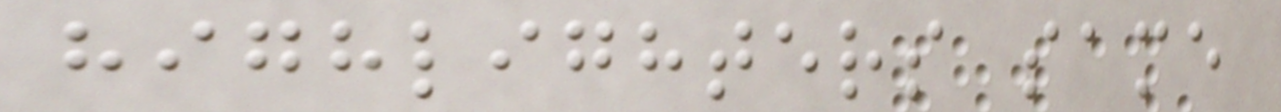highlighters same
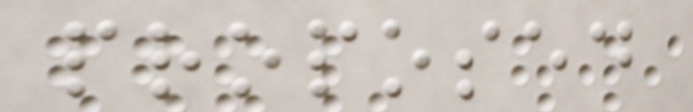proposed
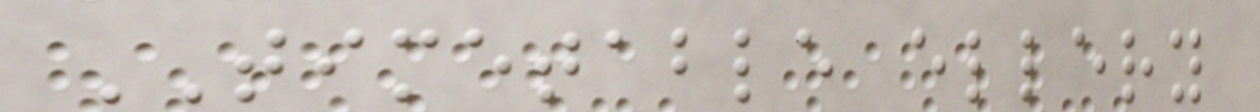TIMETABLE ellery
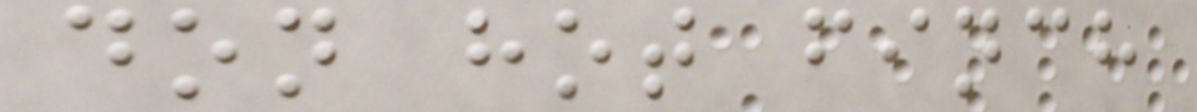don hot finch
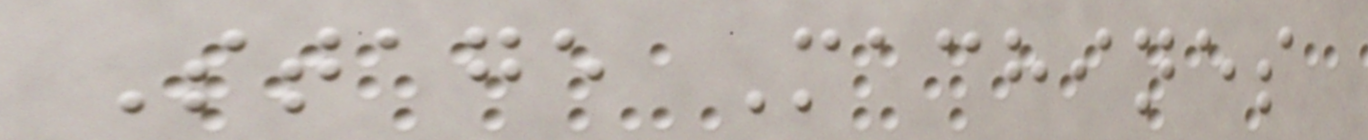Stage Machines
